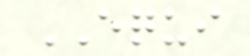EQUI
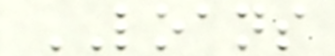LOANS
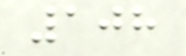108
